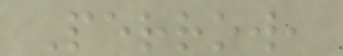Perrow,
